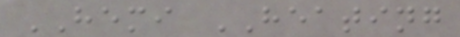HEMI HEATING
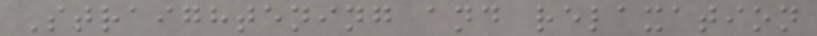Straightening and relaxation
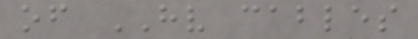of HV cables
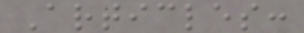Articles:
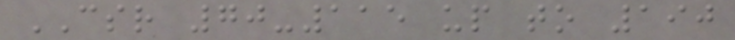CSR 70-115 up to 190
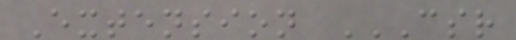Extension CSR
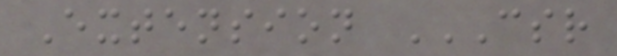Extension CSR
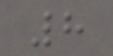8
